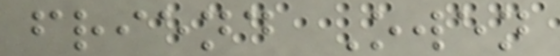friend Owen
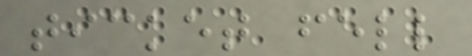ticket fell
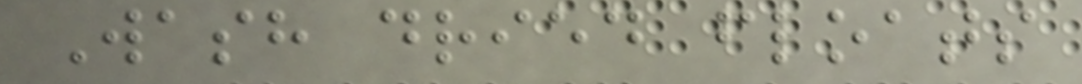Wash dried floats
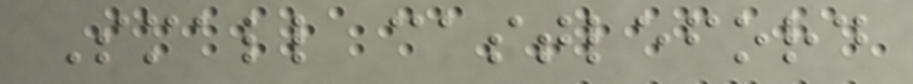Small castleford
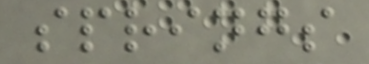springs
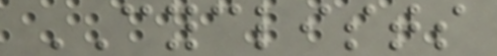CYCLISTS
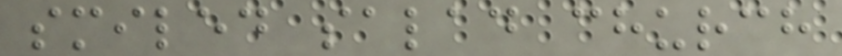smiled salad church
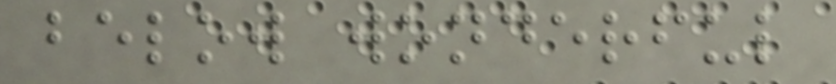below wonderful
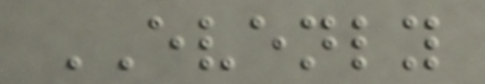EVENLY
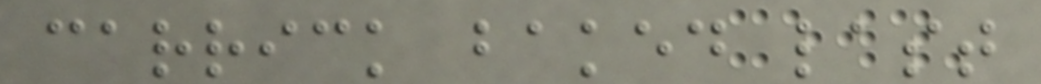carrick baked last
